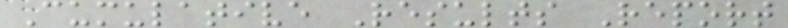Cumulative Results Report
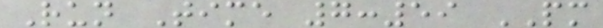Run Time 7:59 PM
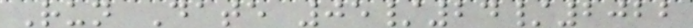Run Date 05/24/2022
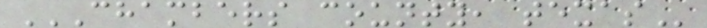CHAMBERS COUNTY, TEXAS
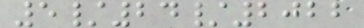5/24/2022
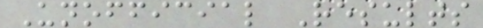Unofficial Results
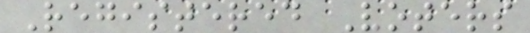Registered Voters
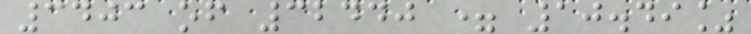3403 of 32440 = 10.49%
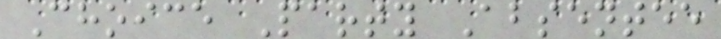Choice Party Absentee
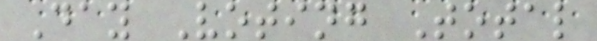Day Voting Total
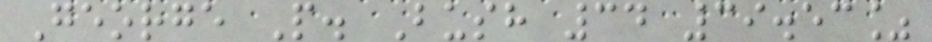George P. Bush 34 39.53%
